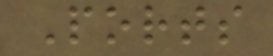Ports
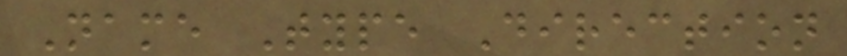Name Type Direction
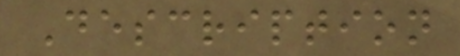Description
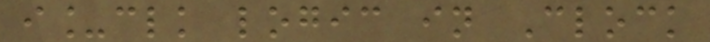i_clk logic in Clock
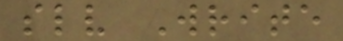slv Write
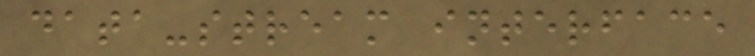data-stream interface
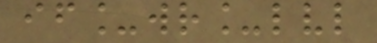if_wr_lvl
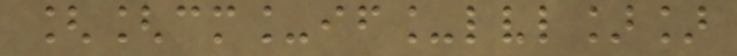[[cm_if_lvl]]
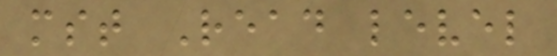mst Read level
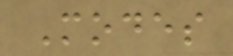Modes
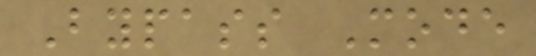Bypass Mode
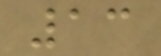13
